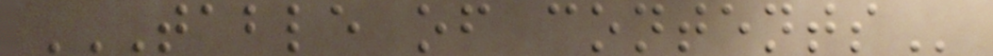TABLE OF CONTENTS
